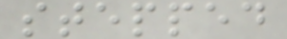stepped
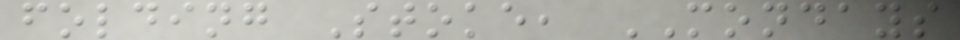folding Stoke, MONDAYS
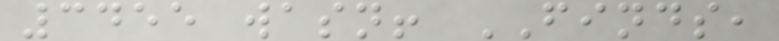3455 wasn! FINDS,
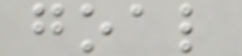goal
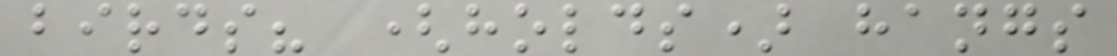birds? (holds) hangs
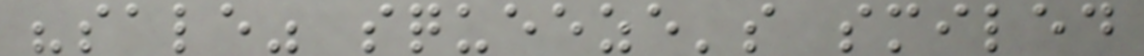"sale" squeeze's smiled
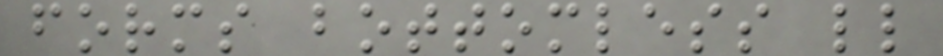forms bottomless ll
